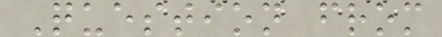Question from
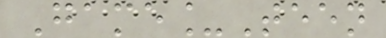Game_Teen
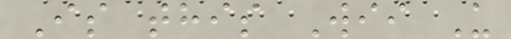Is this Wii U
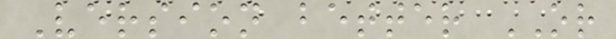Version better OR
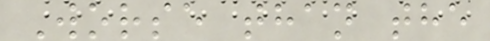Worse than the
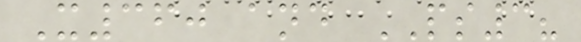X360 and PS3?
